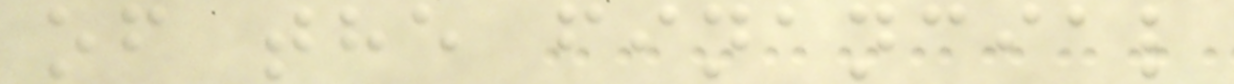of the financial
